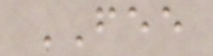FEE
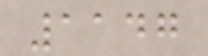1147
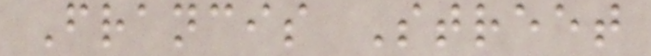Francis Street
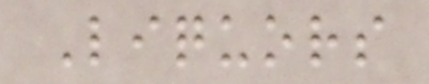Liquors
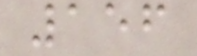156
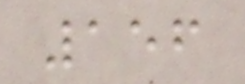156
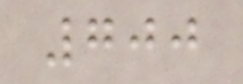700
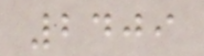2409
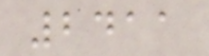2411
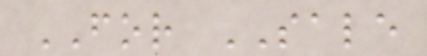FOR SALE
